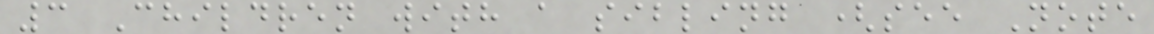3 Children with a sibling (see Note
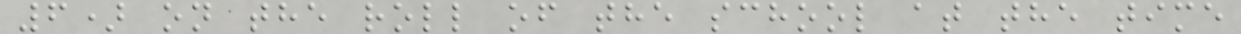6) on the roll of the school at the time
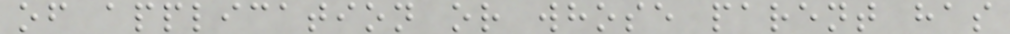of application or whose parent has
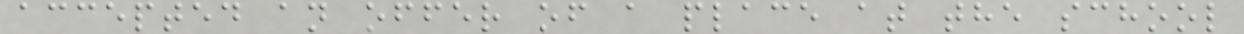accepted an offer of a place at the school
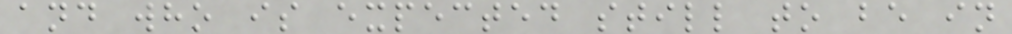and who is expected still to be in
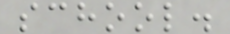school.
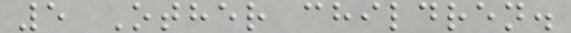5 Other children.
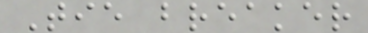Tie breaker
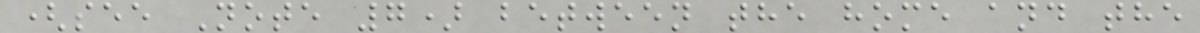(see Note 7) between the home and the
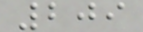209
